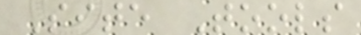Site Tools
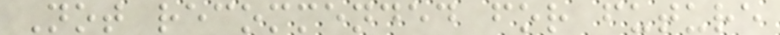Not recommended for future
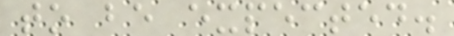to be expected.
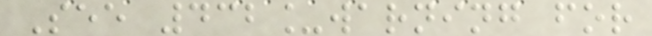See 432_warning for
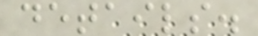details.
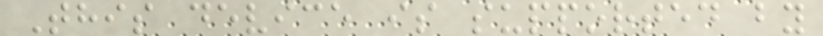This device is supported by
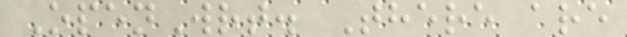OpenWrt. There are
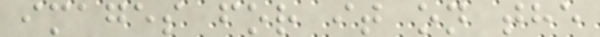images for it on the
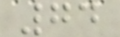74
